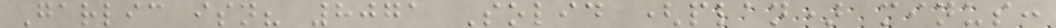Garlic isn? 8071 Solid (plan) minus:
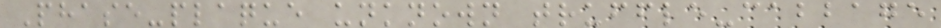Phase-plaque unknown truffle-cabbage
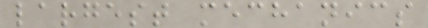largest mechanics
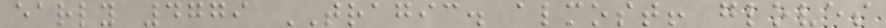early 4779 TRAGIC. almost! gloves
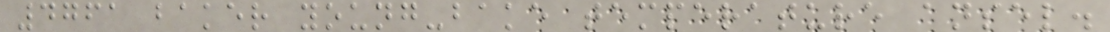4761 baker young-bake temperature ansel.
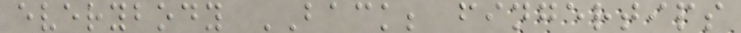everybody BACK; fingertips
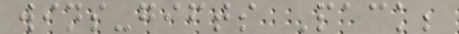wins-gifts Pack;
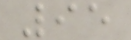95
